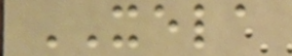XELA
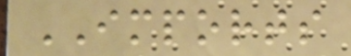IMPORTS
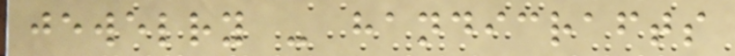jewelry - handicrafts
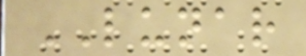LUNAR
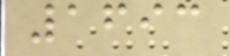1693
